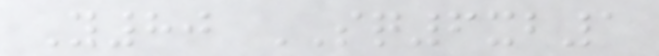Y80 SQ6xb1
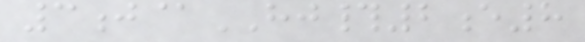3j@HJ#2e8
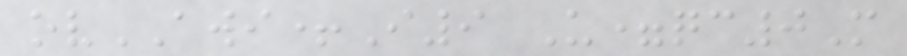ovAWI+I9 U=qc0M
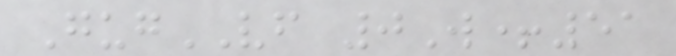GugVF 0W+51
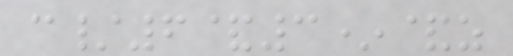c/6&3*&z
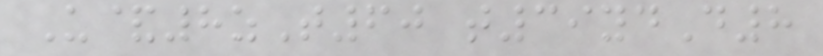U&8zT60 t39ydD8
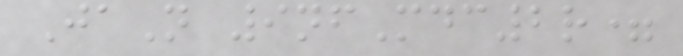JaN 9nfMdc2r=
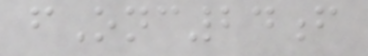fOnc24f
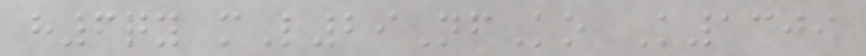h6qy mL29NfKo K1309
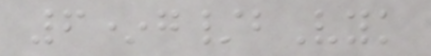6*g/bVyk
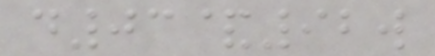d03&92w
